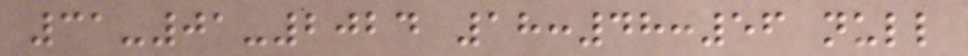31-01-2024 18:48:56 null
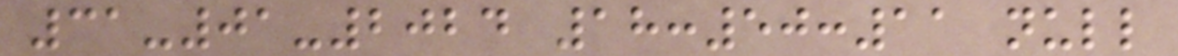31-01-2024 18:50:11 null
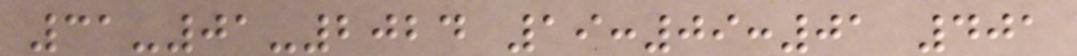31-01-2024 19:09:01 401
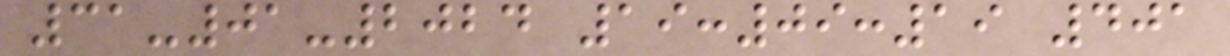31-01-2024 19:09:19 401
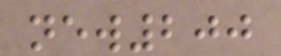new200
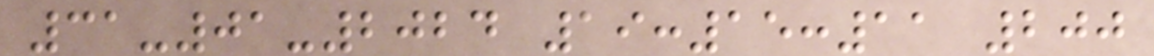31-01-2024 19:15:11 200
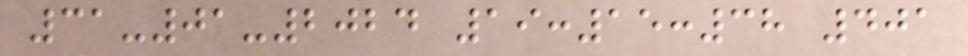31-01-2024 19:15:38 401
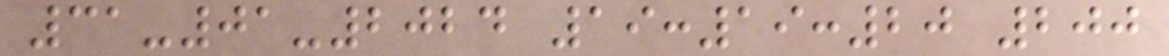31-01-2024 19:19:20 200
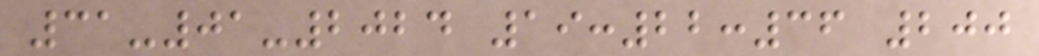31-01-2024 19:22:36 200
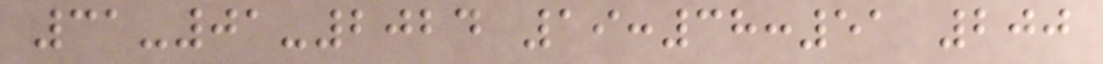31-01-2024 19:38:51 200
